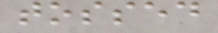tossed
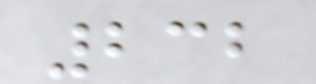232
